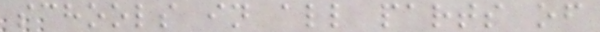schools in all parts of
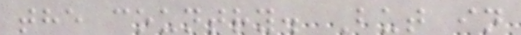the country. But in
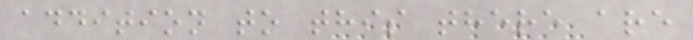addition to this there are
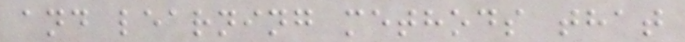and learning methods that
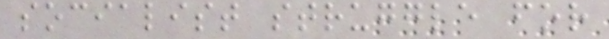socialist struggle for
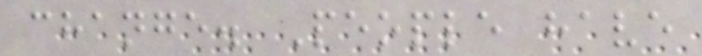change. People have
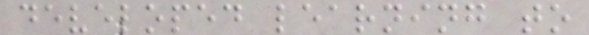developed learning to
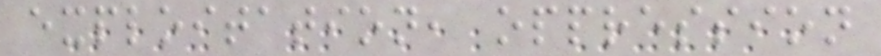exploitation, oppression
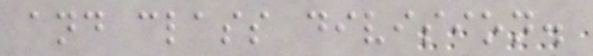and class division.
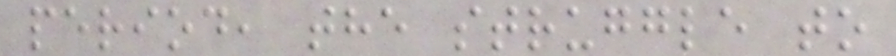period, the struggle to
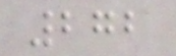272
